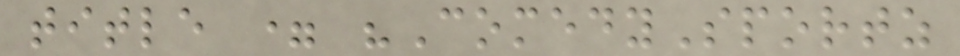title = "ComedySportz
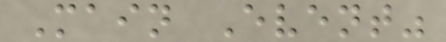Main Event"
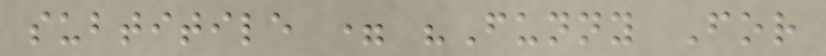subtitile = "Funny For
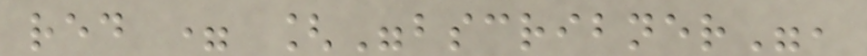red = ["bscribner",
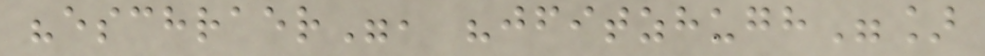"eschraer", "jfitzhugh"]
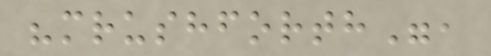"mrushforth",
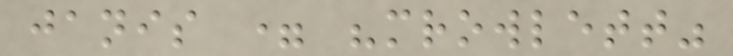janis = "mrowlett"
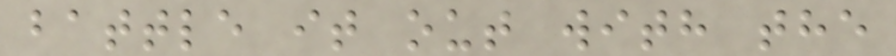battle it out with the
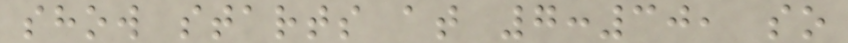show starts at 7:30, so
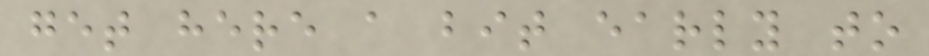get here a bit early to
